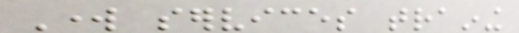Work services training
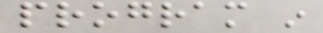program in
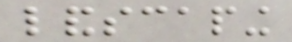landscaping
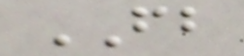FB
